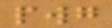pwg
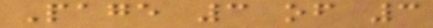Page 3 of 3
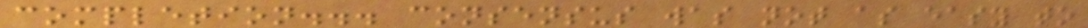completion... consensus was not as easy to
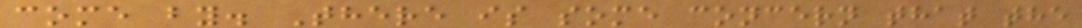come by. There is some concern that the
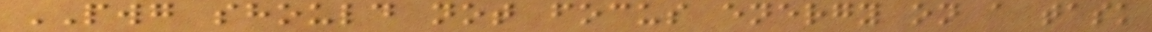PWG should not focus energy on a task
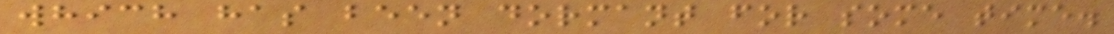which has been dormant for some time.
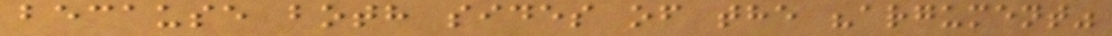because both sides of the "argument"
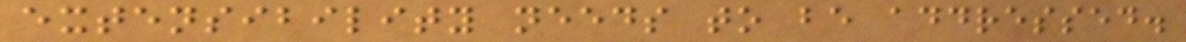extensibility needs to be addressed.
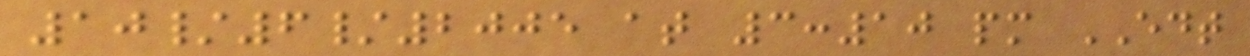10/6/2005 at 3:10 pm EDT
